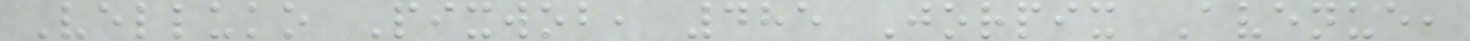Velluko Pixwob, 485 Jorpix Avenue,
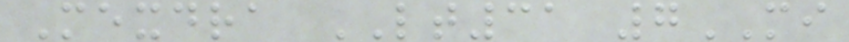Mexdra LT31 7MI
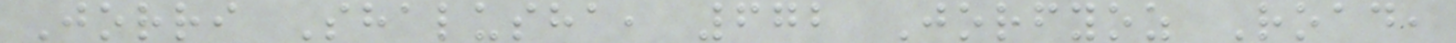Jorri Shalusha, 672 Jorfyoz Road,
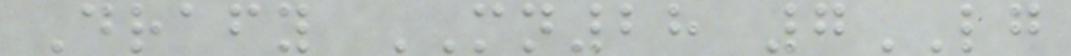Drafy MN28 7LG
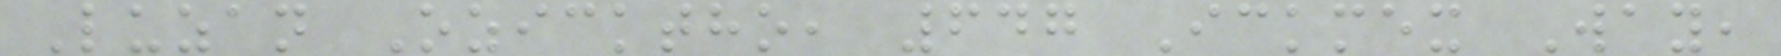Luzan Ozicktho, 647 Ickmex Way,
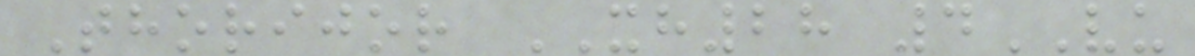Thorijor XH28 4VU
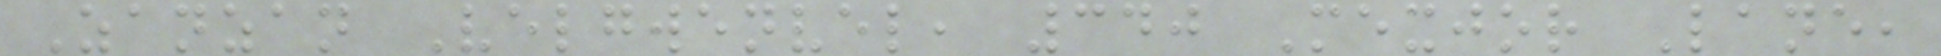Zanzan Velgwenvel, 340 Mexjor Lane,
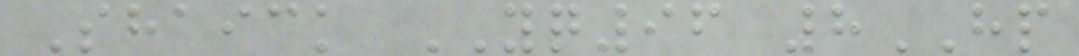Shaick YQ96 8HP
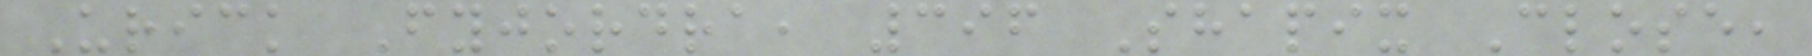Urick Fyjordra, 396 Shapix Close,
